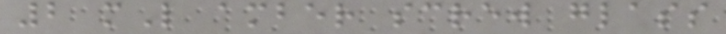2 mL amber screw glass
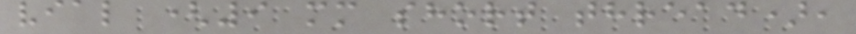vial (9 mm short thread),
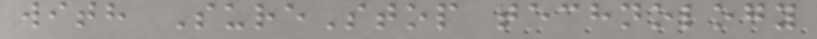with SureStop technology
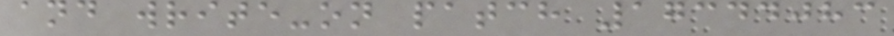and write-on patch 17344083
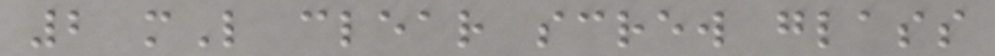2 mL clear screw glass
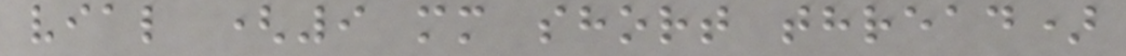vial (9 mm short thread)
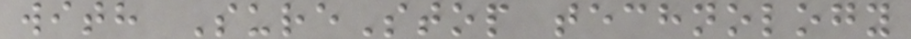with SureStop technology
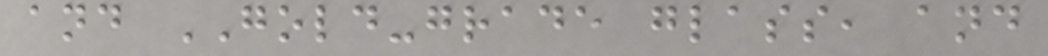and GOLD-grade glass, and
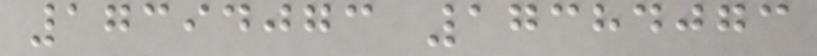17394073 17384073
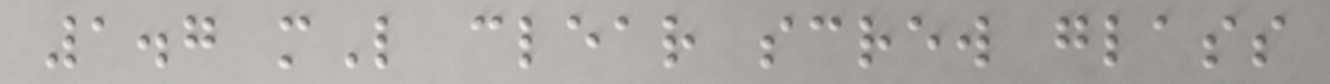1.7 mL clear screw glass
